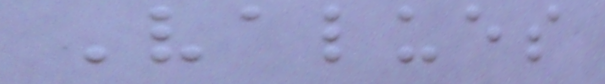Values
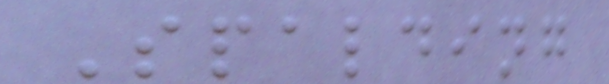Spalding
